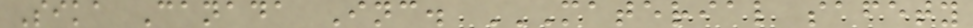Sika Canada Inc. MATERIAL SAFETY
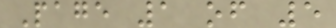Page 1 of 5
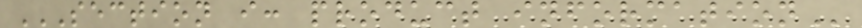SECTION I: PRODUCT INFORMATION
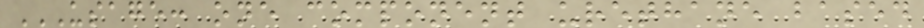USAGE: ONE COMPONENT URETHANE BASED
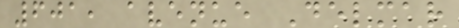601, avenue Delmar
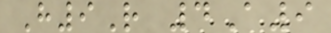H9R 4A9
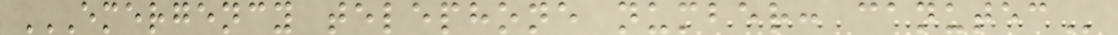EMERGENCY TELEPHONE NUMBER: CANUTEC
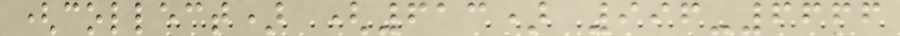(collect) (613) 996-6666
